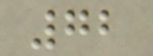72
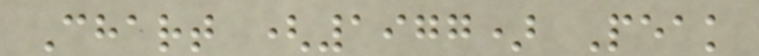Chart (1977) Peak
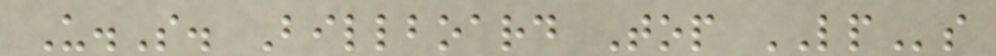U.S. Billboard Top LPs
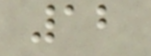12
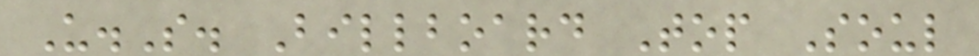U.S. Billboard Top Soul
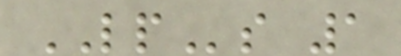LPs 1
